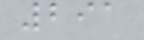291
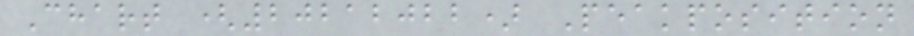Chart (20212022) Peakposition
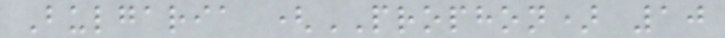Bulgaria (PROPHON) 10
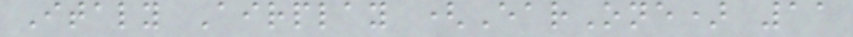Italy Airplay (EarOne) 11
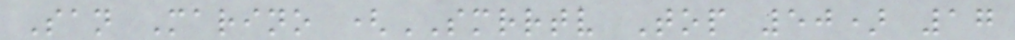San Marino (SMRRTV Top 50) 17
